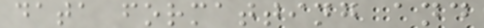data formatting and
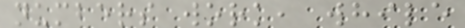numbers work, while
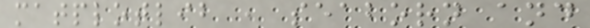matplotlib , seaborn and
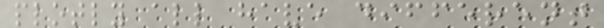plotly all have different
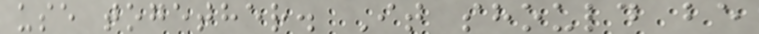use together. It should be
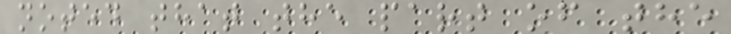noted that the part of the
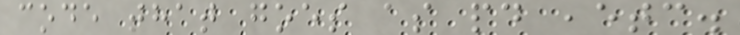code that goes as pd ,etc.
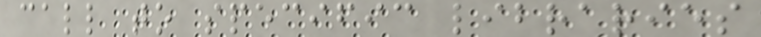call to specific libraries
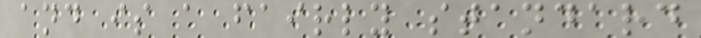and is a fairly standard
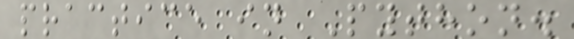practice in Python.
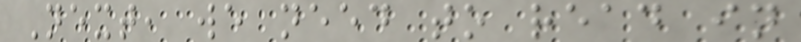Next, we need to read in
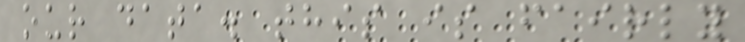our data. this is fairly
